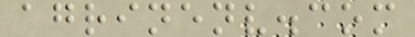agrinenv.com
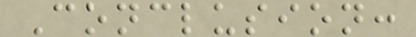Conclusion:
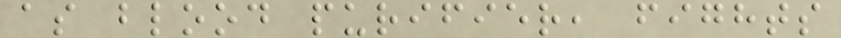as blood purifier, fights
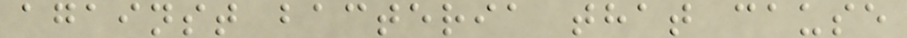against bacteria that cause
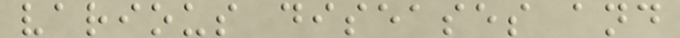various diseases and
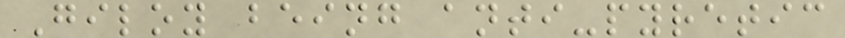Giloy being anti-pyretic
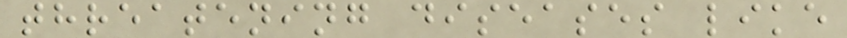threatening diseases like
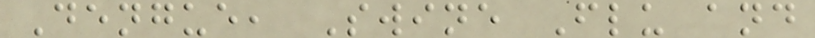Dengue, Swine Flu and
